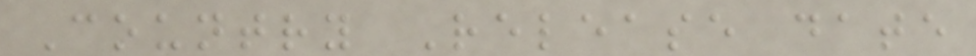Country Release date
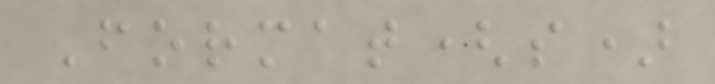Format(s)
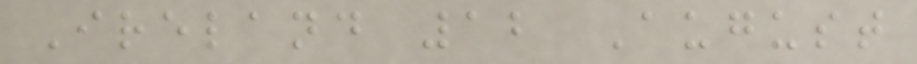Ireland 12 August
